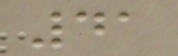41
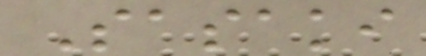Sasaki
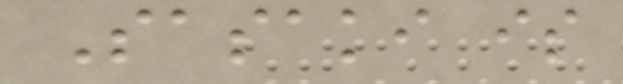Sasaki is
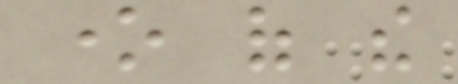one of the
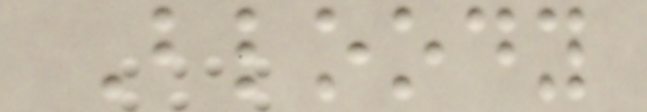Bloody
